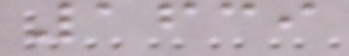1639
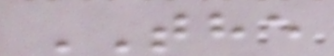THE
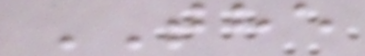THE
